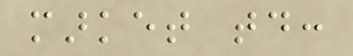market today:
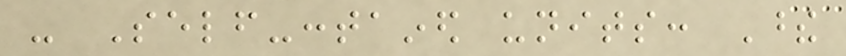- Self-contained units: These
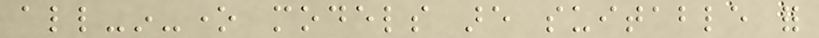all-in-one models are suitable for
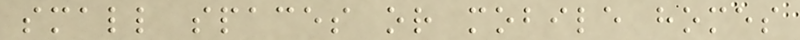small spaces or mobile homes
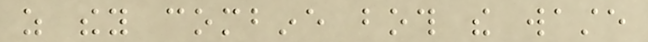as they combine both the waste
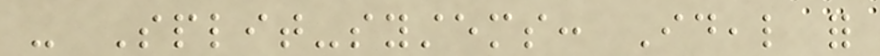- Split-systems: Ideal for
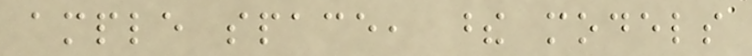ample space, these models
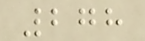278
